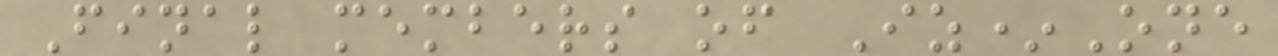Final members of Iz*One
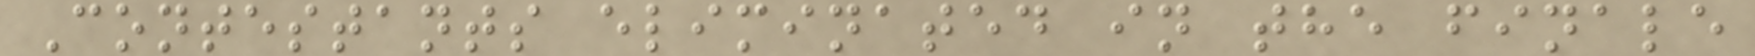Contestants eliminated in the finale
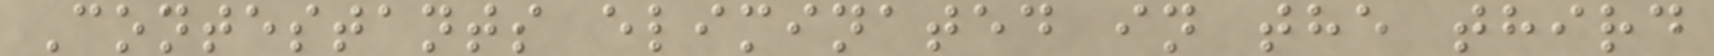Contestants eliminated in the third
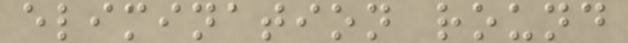elimination round
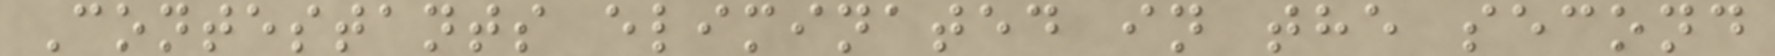Contestants eliminated in the second
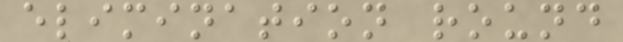elimination round
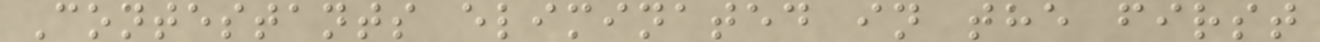Contestants eliminated in the first
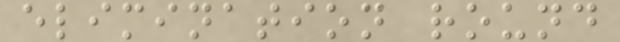elimination round
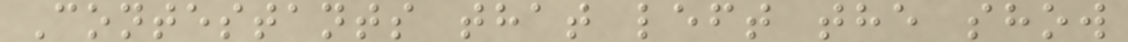Contestants that left the show
